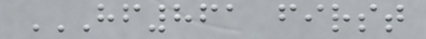HF861 FIRST
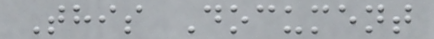This Document
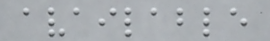available
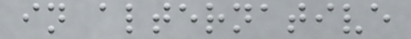in alternative
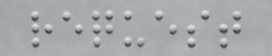request
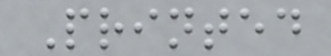Printed
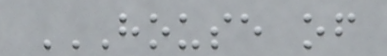HOUSE OF
